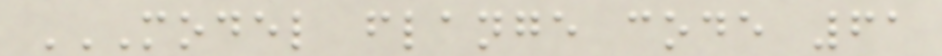MODEL FLANGE CODE 61
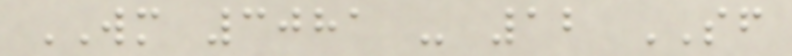WM 3081 - 12 SF
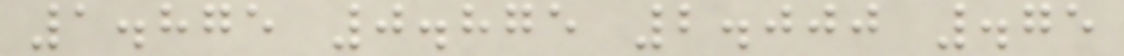1.875 0.875 2.000 .75
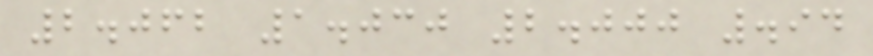2.062 1.030 2.000 .94
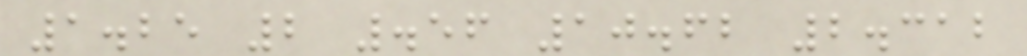1.25 2 .56 10.62 2.312
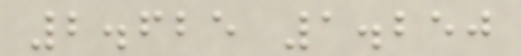2.625 1.250
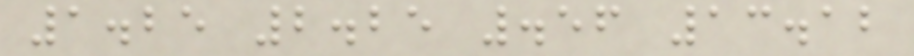1.25 2.25 .56 13.12
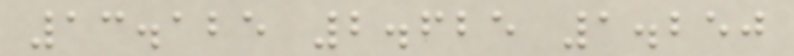13.125 2.625 1.250
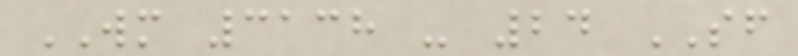WM 3138 - 24 SF
